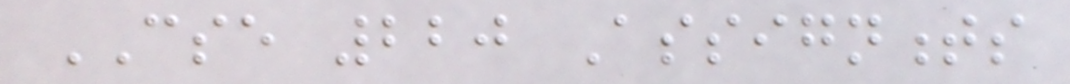CSE 220 Assignments
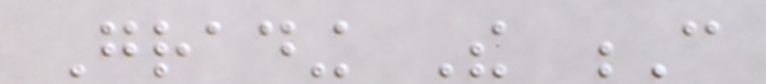Grading The C
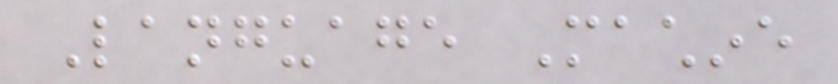Language Machine
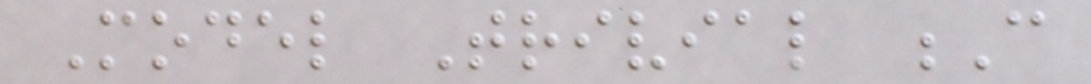Model Trivial C
